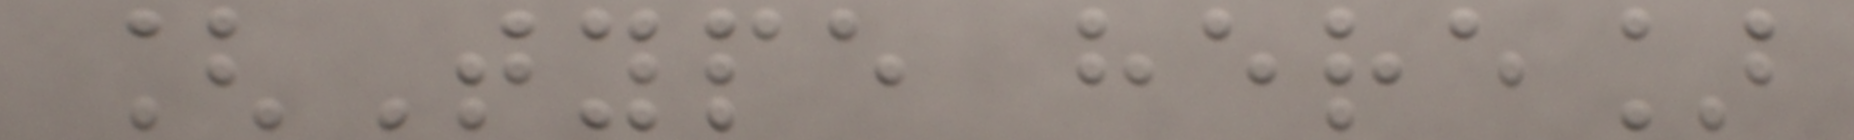[Type here]
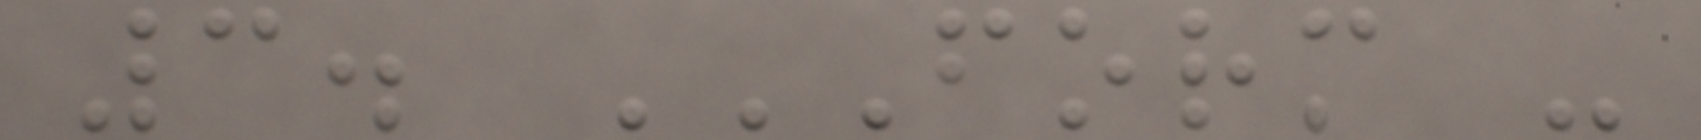3. FORM -
